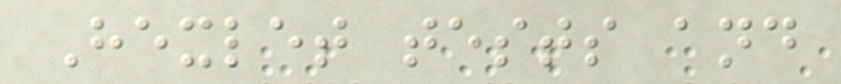Hexlet tests and
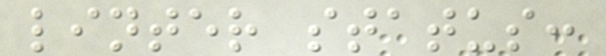linter status:
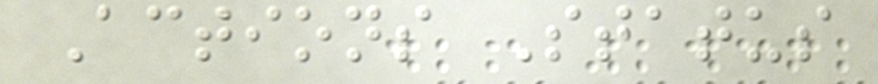Actions Status
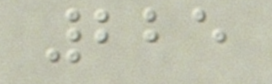225
